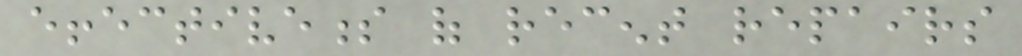effectiveness of recent repairs
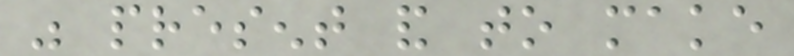was present and to make
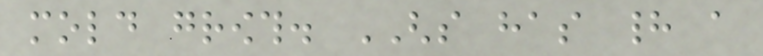mold growth. GHS has had a
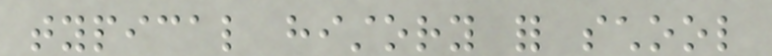typical history for school
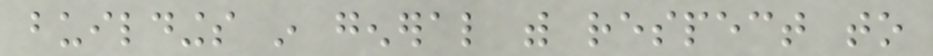buildings in general with respect to
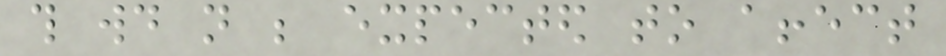this would not be expected to affect
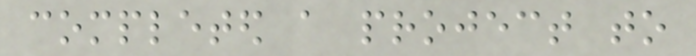completed a project to
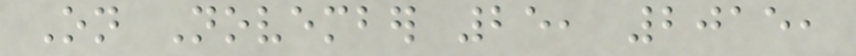On November 25, 2015,
